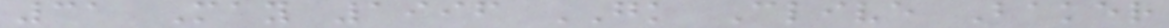31 May 1996 GK Clive Baker
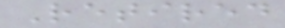Retired
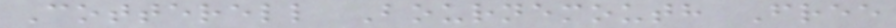Cotterell Bournemouth Free
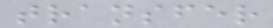transfer
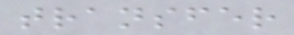transfer
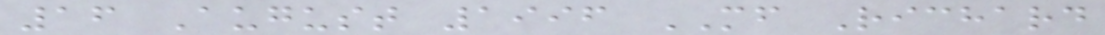16 August 1996 MF Richard
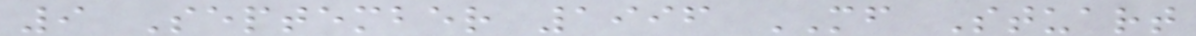9 September 1996 MF Stuart
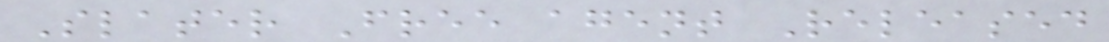Slater Free agent Released
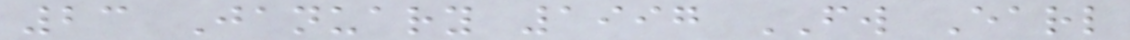23 January 1997 FW Earl
